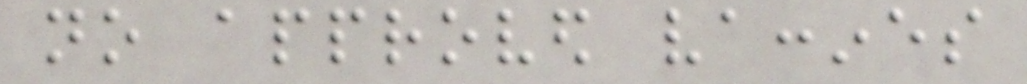no approved vaccines
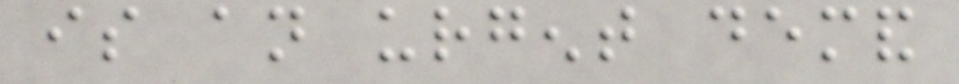is an urgent demand
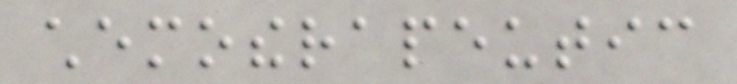chemotherapeutic
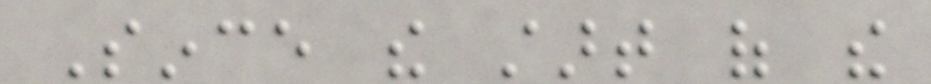Since the start of the
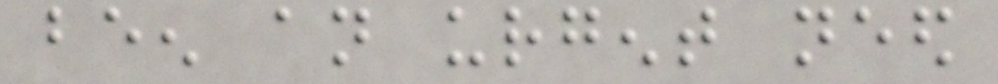been an urgent need
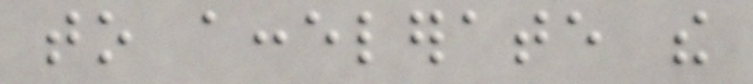to accelerate the
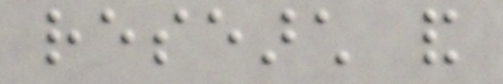research and
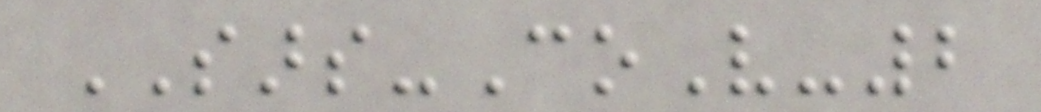SARS-CoV-2
